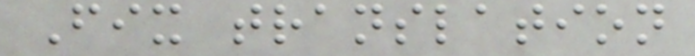Fix translation
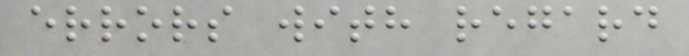errors with regard
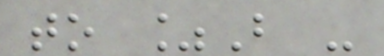to %B -
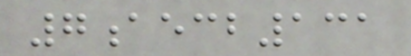7aecb131
